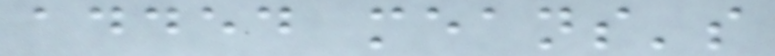added means's
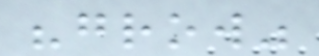"grow"
